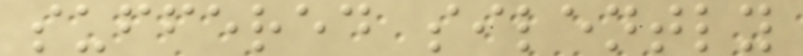suffered silently
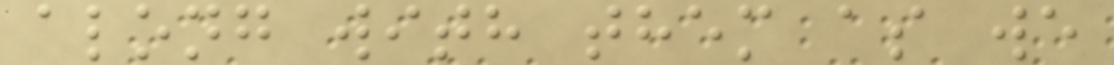along with them as we
